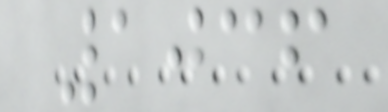1036
